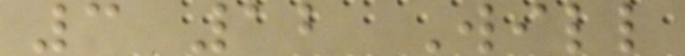3 12 Will
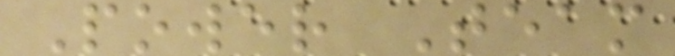Power Team
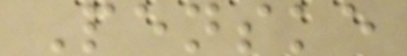Penske
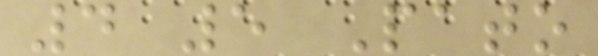4 5 Pato
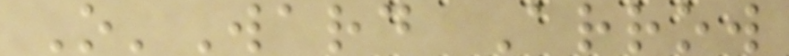O'Ward Arrow
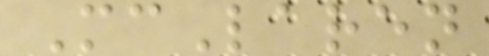McLaren
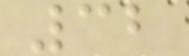32
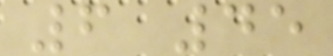6 45
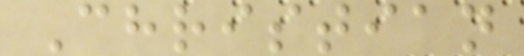Christian
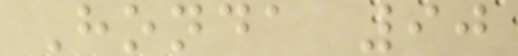Honda 90
